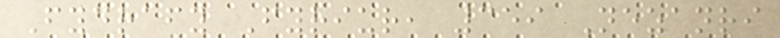Fydrafy Fyriur, 359 Nezanri
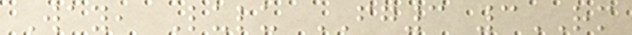Way, Lulu FG3 3RM
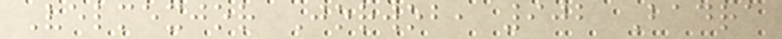Velmexjor Jorwob, 902 Badra
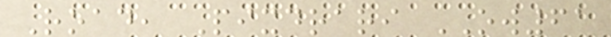Road, Pixdrari OW61
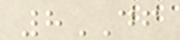8DF
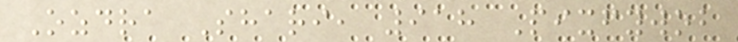Ozdra Shari, 918 Pixfywob
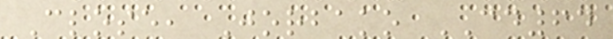Close, Jorbako CD64
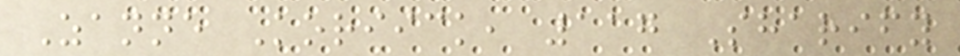Zanne Koriick, 117 Sharify
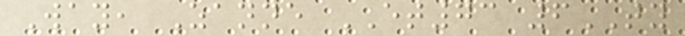Way, Zanne ET73 6TY
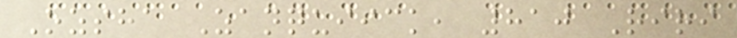Ozsha Zanquiick, 810 Riri
